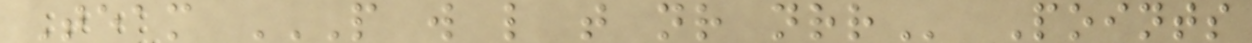Team P W L T NR NRR Points
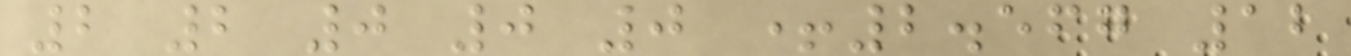2 2 0 0 0 +2.567 12
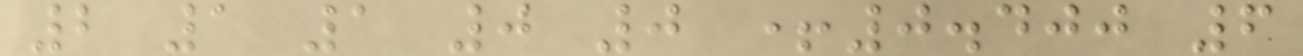2 1 1 0 0 +0.400 6
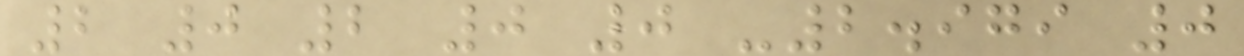2 0 2 0 0 -2.979 0
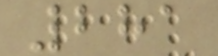281
